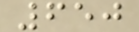650
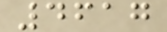4617
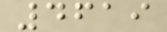4619
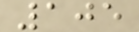105
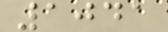1041
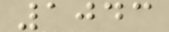1043
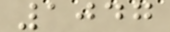1047
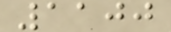1100
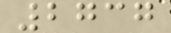2737
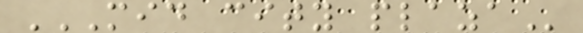MID CITY PLAZA
